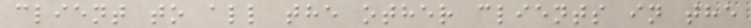client to all the other clients in the
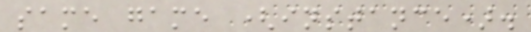same game (instance).
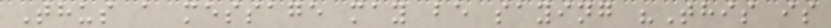Thus a message may be saying "This is
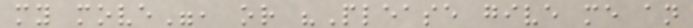my move", or "Please give me an
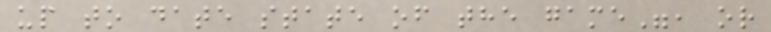up to date state of the game", or
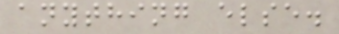anything else.
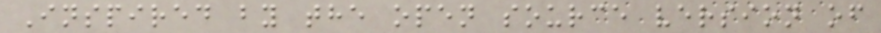Inspired by the open source version of
